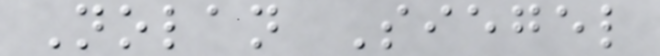Nolan Siegel
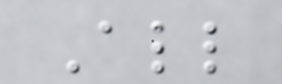All
